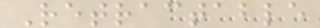Retractable
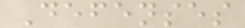Defenses
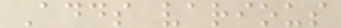Adds various
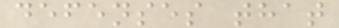defenses that
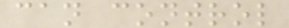can control
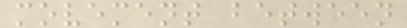movement between
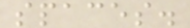spaces.
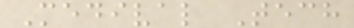Medival Tech
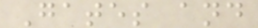Gates and
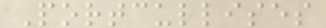Portcullises
